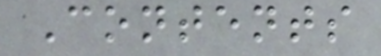Contents
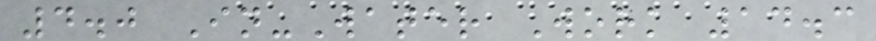4.0 In-Water Work 14.3
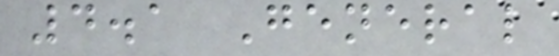4.1 General
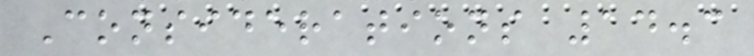Considerations 14.3
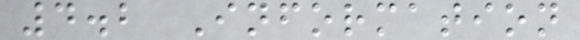4.2 Information
